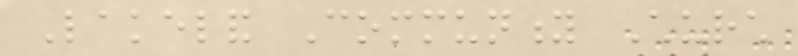Lakeland Community Church
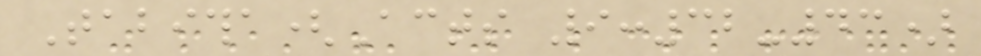Tabitha(Acts 9:32-43)
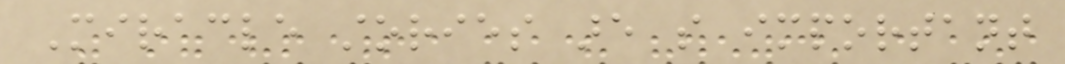Miracle stories are so important
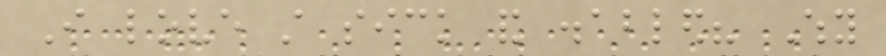I love still sick and disabled? Why
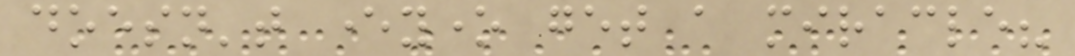doesn't everyone get a miracle?
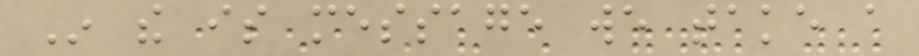In the is message we take a
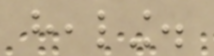healing.
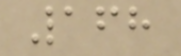168
